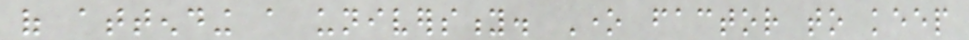of attending a university. One factor to keep
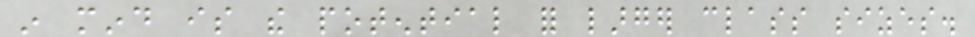in mind is the potential for larger class sizes.
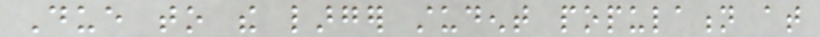Due to the larger student population at
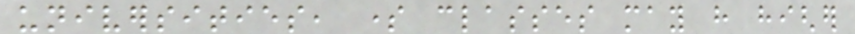universities, some classes may have higher
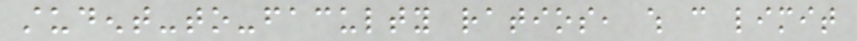student-to-faculty ratios, which can limit
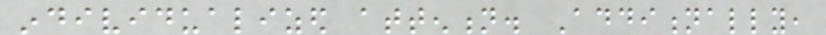individualized attention. Additionally,
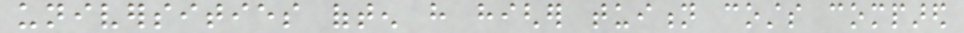universities often have higher tuition costs compared
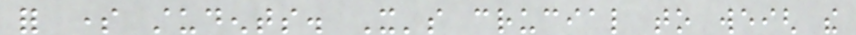for some students. It's crucial to weigh the
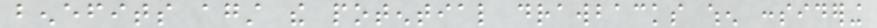benefits against the potential drawbacks when considering
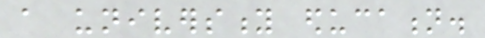a university education.
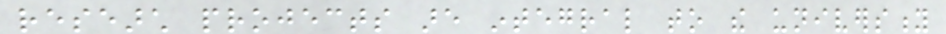research projects are integral to the university
